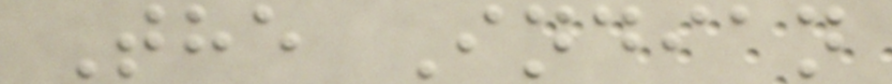The Indian
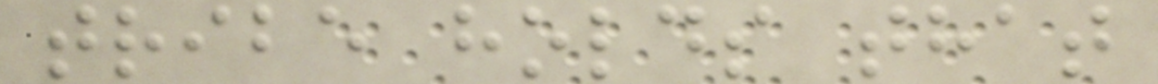tribe holds that
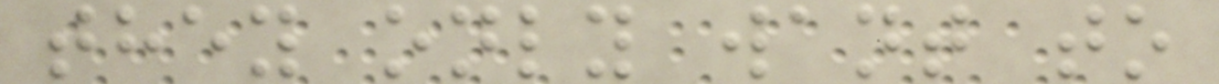they only want to
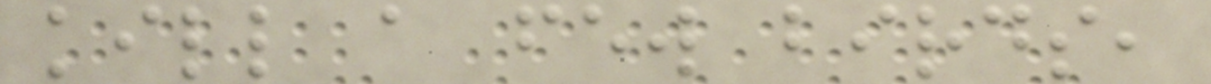kill a few birds,
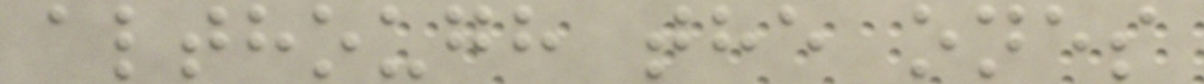although the ones
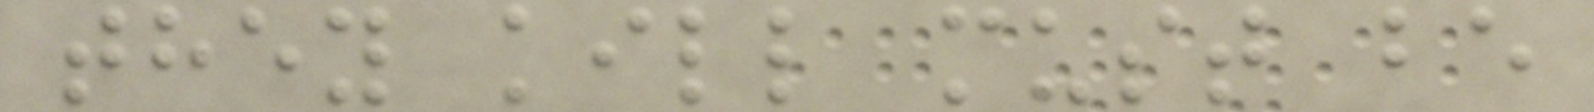they kill must be
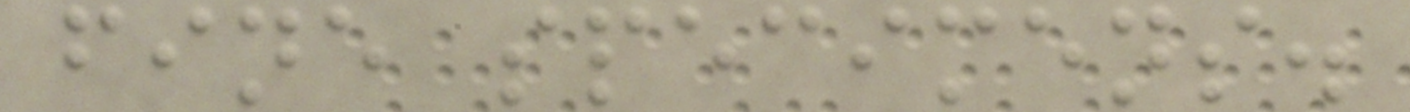fine specimens.
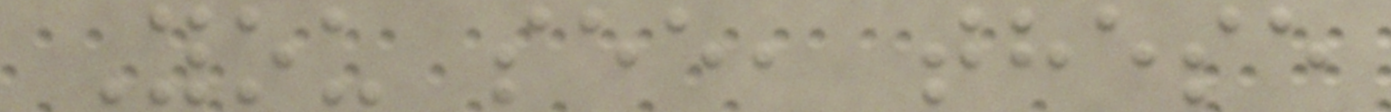You see, these
